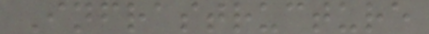Infrastructure
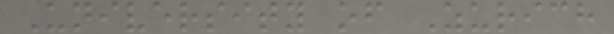University of Zurich
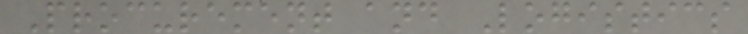Procurement and Logistics
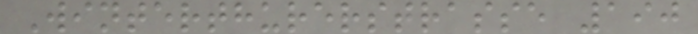Winterthurerstrasse 190
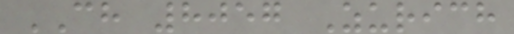CH 8057 Zurich
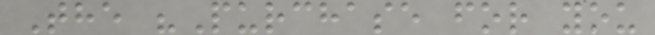The "Purchase for you
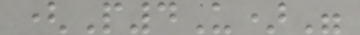(P4U)"
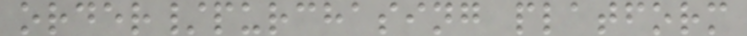order/purchasing platform
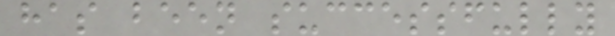has been successfully
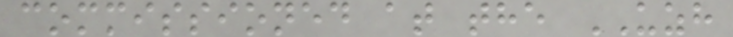commissioned at the UZH
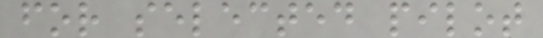for selected pilot
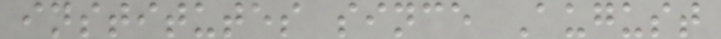institutes since August
